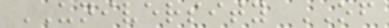UNIVERSITY OF
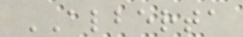ALBERTA
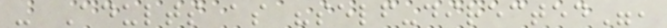- Adults as "self-directed",
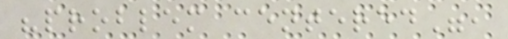"problem centered",
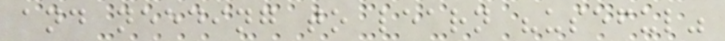and needing to learn "useful"
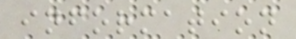information
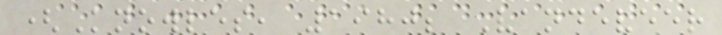(Knowles, 1980; Vandeveer
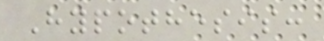Hypothesis:
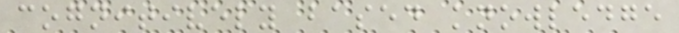cognitively based knowledge
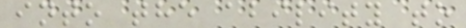into the ability to
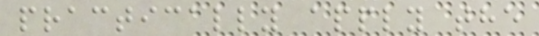practically apply the
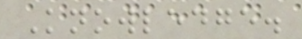Knowledge.
